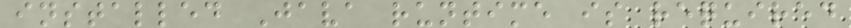installed Java runtime is required
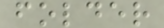folder
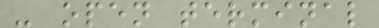- open terminal
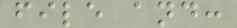file and:
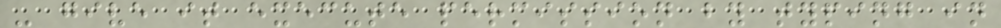- give it execute permission by typing in
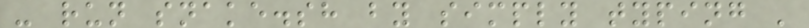- run snake.sh by simply typing '
